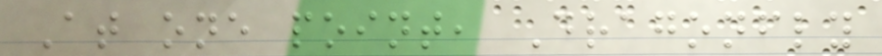At one point, Dragonfly
